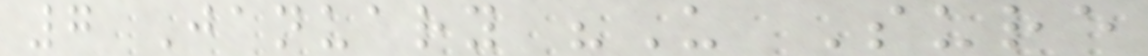7 January "U Sure
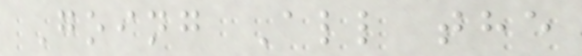Going All the
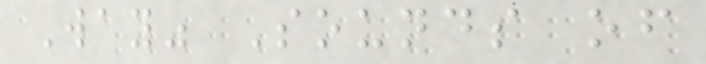Way" Sounds of
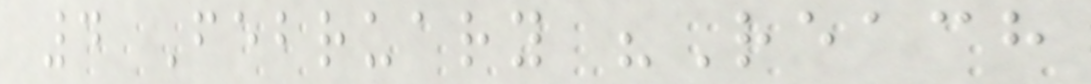4 February "Reach
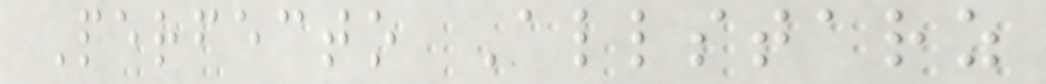Perfecto Allstarz
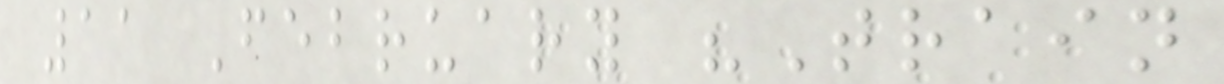11 February "Train
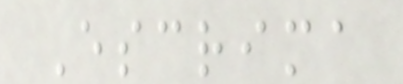Escrima
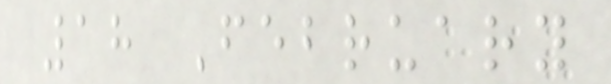18 February
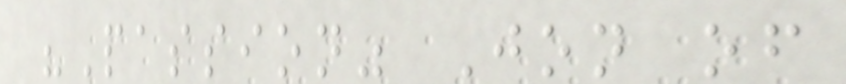"Passion" Jon of
